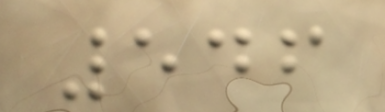546
